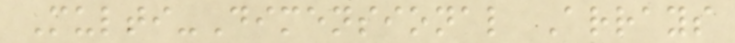Multi-Dimensional Arrays
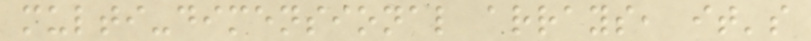multi-dimensional arrays, it's
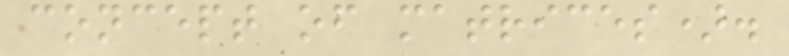concept of matrices).
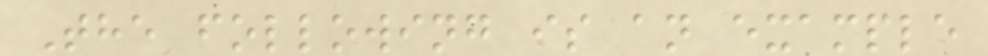The following is an example
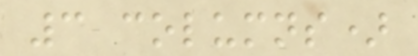3 columns)
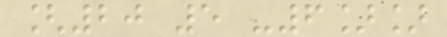[20 5 -6]]
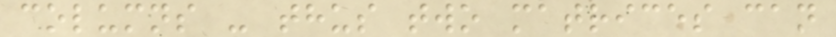columns - thus two matrices can
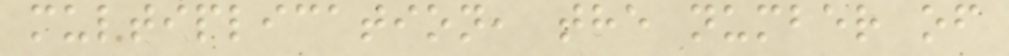multiplication, the number of
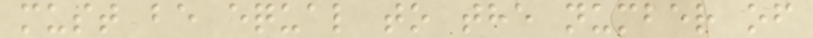must be equal to the number of
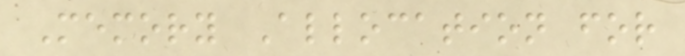Memory Allocation for
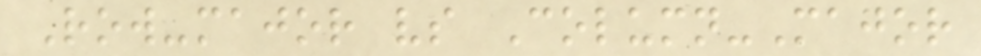Row-major vs Column-Major
